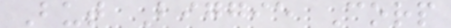But Biggie Corp
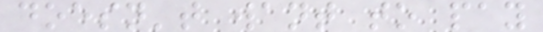doesn't want to pay
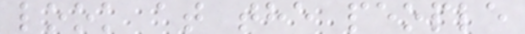look at the people
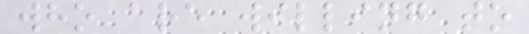who are willing to
